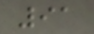91
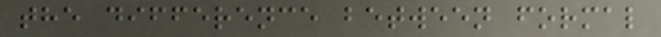the difference between formal
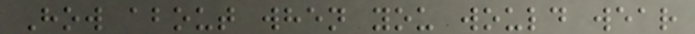How about when you would wear
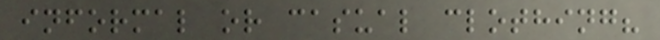informal or casual clothing?
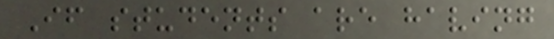If students are having
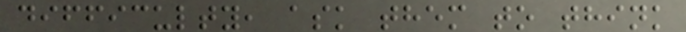difficulty, ask them to think
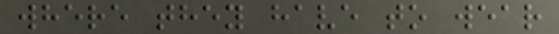where they have to wear
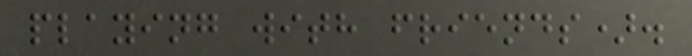playing with friends).
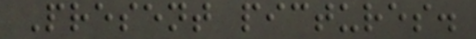Present pictures.
